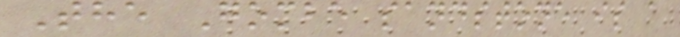The Gombe sandstone is a
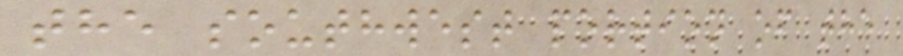the southwest portion of the
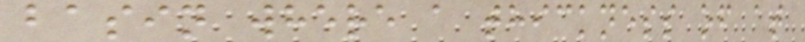basin where a thickness of at
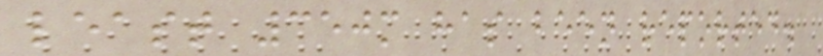least 350m has been reported.
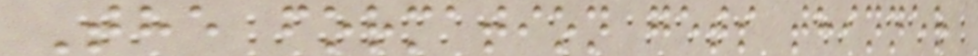The formation gets thinner
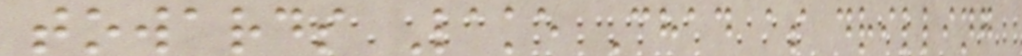towards Lake Chad as drilling
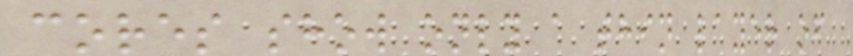cores show only a thin layer of
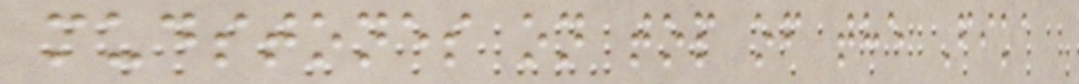mudstones on top of the Fika
